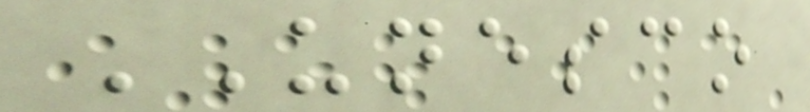UNESCO
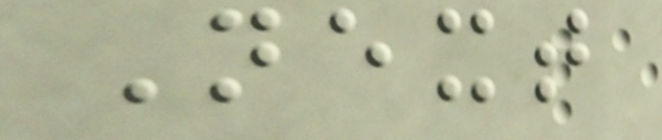Next
